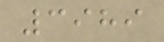3989
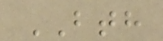BTH
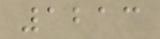1213
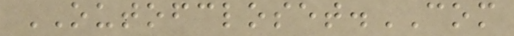OUTOFCLOSET.COM
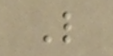L
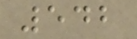542
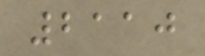2110
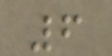6
